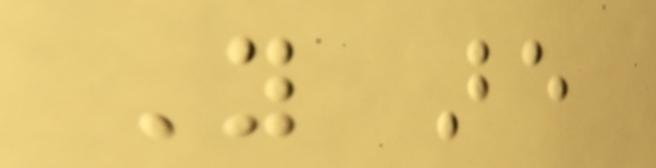You are
